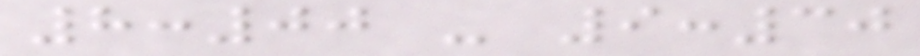8:00 - 9:30
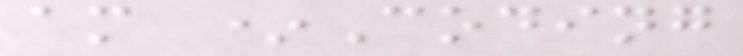am *Coding
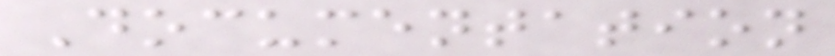Documentation
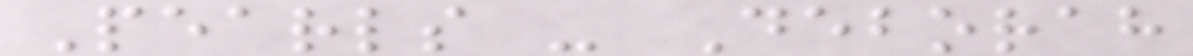Pearls - Deborah
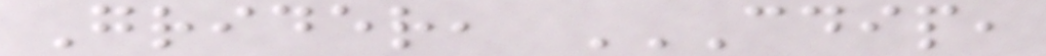Grider, CDIP,
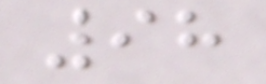98
